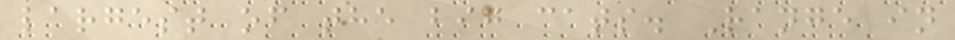largest of the big cats. Range in
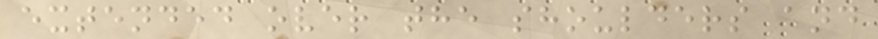extended over the shoulders and
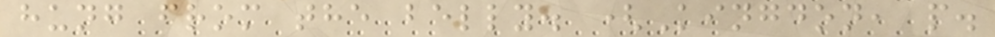hung from the belly. (Kingdon, p.
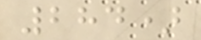284)
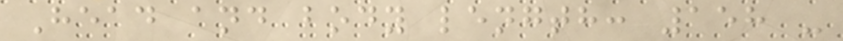Head and body length: 158 -
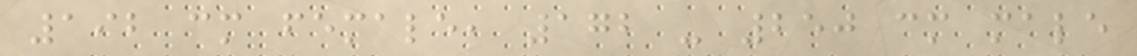192 cm female, 172 - 250 cm male
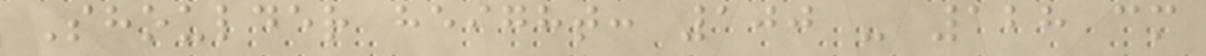Shoulder height: 100 - 128 cm
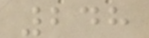248
